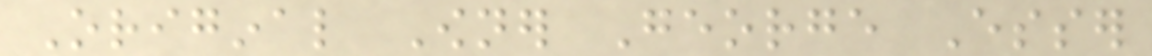Original Owner George Esser
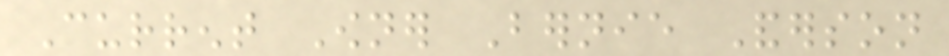Current Owner Bernie Anderson
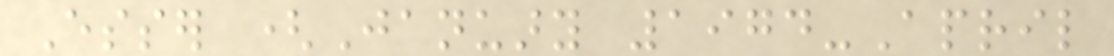Esser (January 1974-April
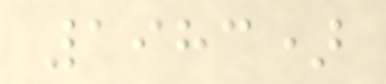1983)
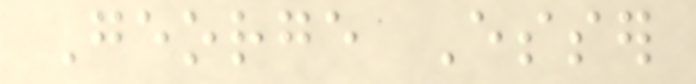George Esser
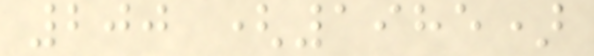200 (1985)
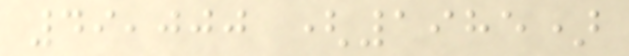49,000 (1985)
